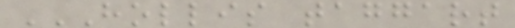HOLLIS TAGGART
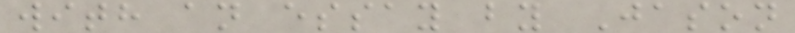with an essay by Jason
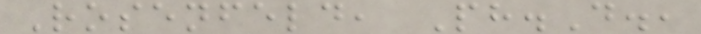Rosenfeld, Ph.D.,
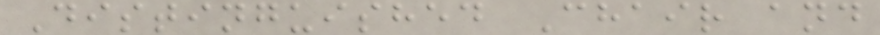Distinguished Chair and
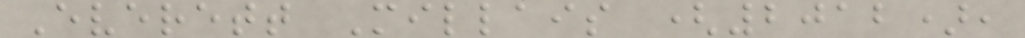Everett Millais (2012),
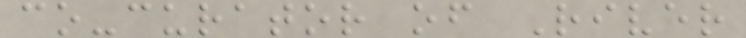co-curator of River
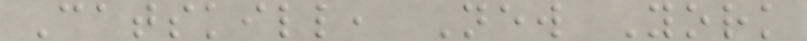Catskill, New York
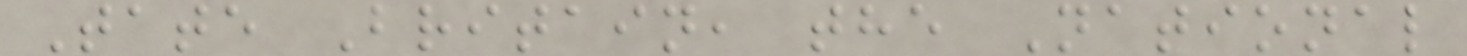Tate Britain, the National
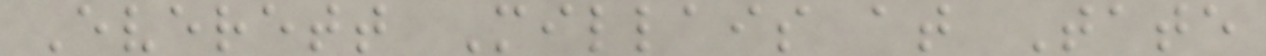Everett Millais at Tate
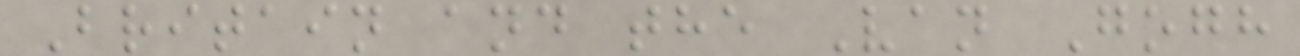Britain and the Van Gogh
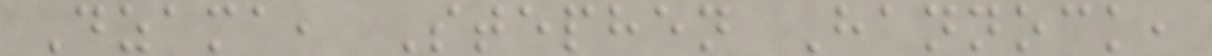Dzama, Stephen Hannock,
